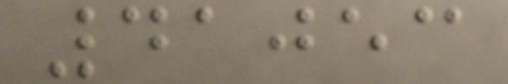41053
